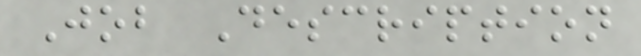Job Description
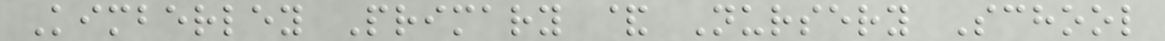Kimberley Primary & Nursery School
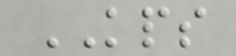KPS
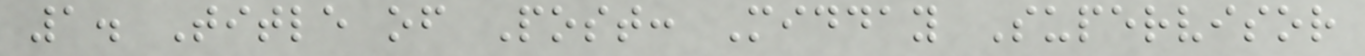1. Title of Post: Midday Supervisor
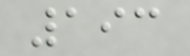193
